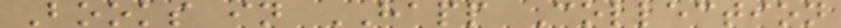Books in HAPP Collection
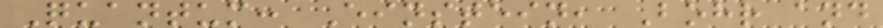Quantum: Einstein, Bohr and
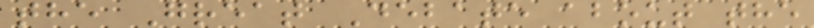the Great Debate about the
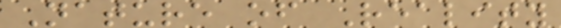Nature of Reality
